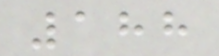188
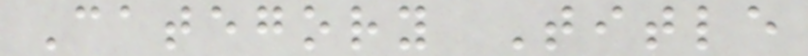Category Title
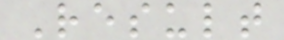Result
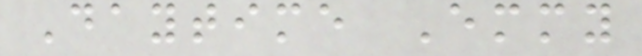Daytime Emmy
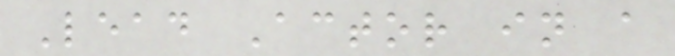Lead Actor in a
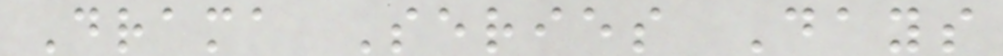Drama Series Days
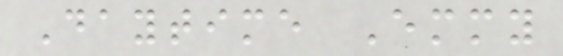Daytime Emmy
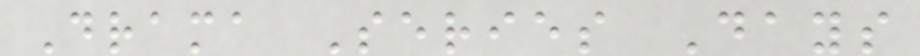Drama Series Days
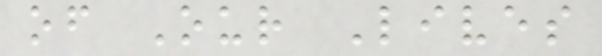of Our Lives
